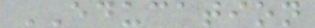EDUCATION
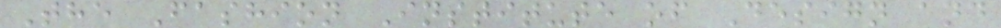The Fashion Institute of Design and
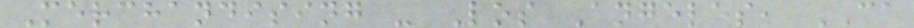Merchandising - Los Angeles, CA
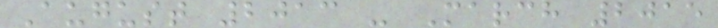August 2013 - March 2015
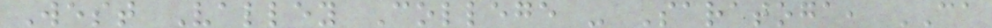West Valley College - Saratoga, CA
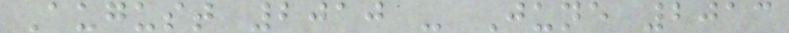August 2010 - June 2013
